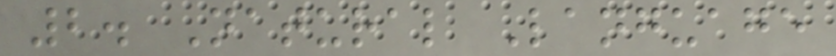2. Natural Language
